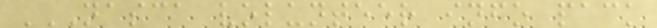NASCA VOLUNTEER INFO PACK
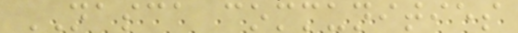NASCA communities
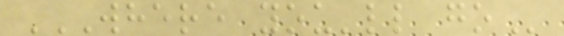WHERE YOU'LL GO
